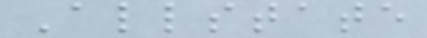Allstate
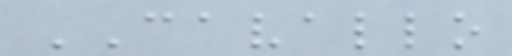CAVALLO
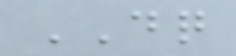DQ
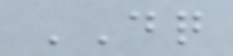DQ
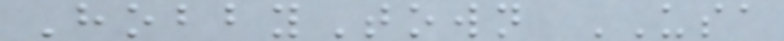HobbyTown USA
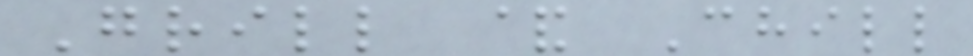Grill & Chill
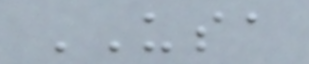USA
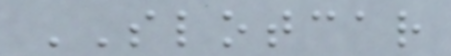SLOTCAR
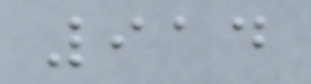914
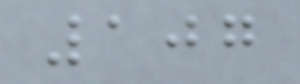107
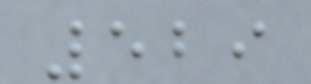529
